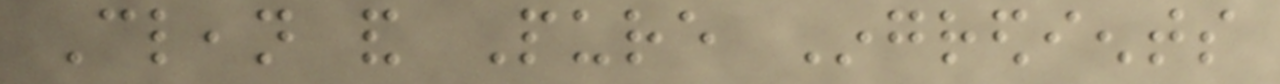Clean and Pure Ingredients
